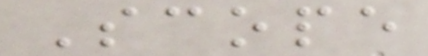Scope
